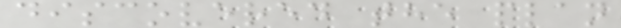discovered the plan
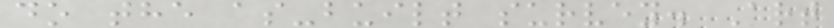do the as-built survey. Art
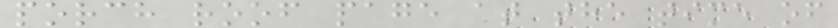porch roof page at the time of
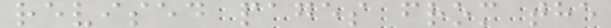revised pages from the
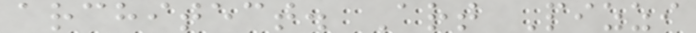architect. Art Pizzi
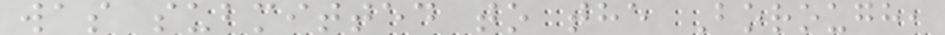was submitted to the Borough,
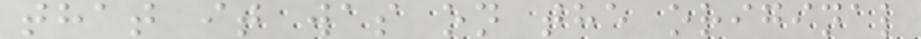that it was on the original
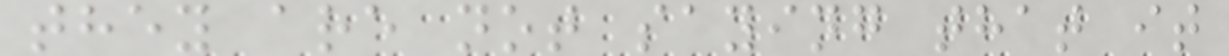they are not saying that it
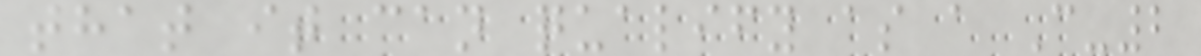that it can qualify as a C-2
